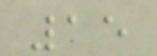15
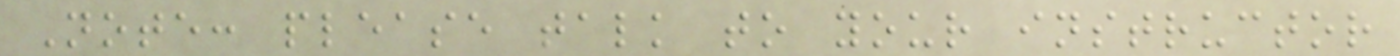Note: please talk to your instructor
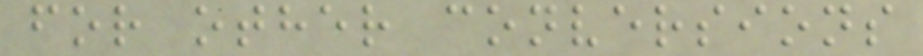for other conversions
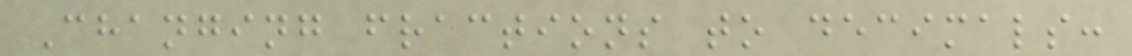Changing fractions to decimals:
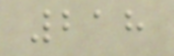218
